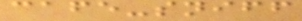cafe-sniff
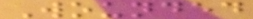Wounded
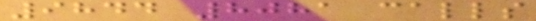9844 8081 calls
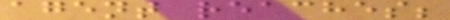agent reaches;
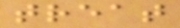treat
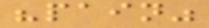"pain"
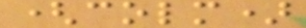(colm)
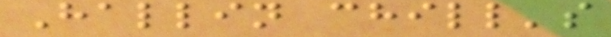Hallin chill's
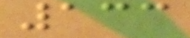133
